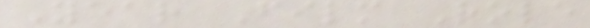Year Film Role
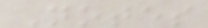Notes
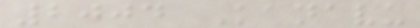2004 Kanavu
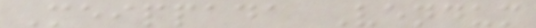Meippada Vendum
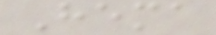Hema
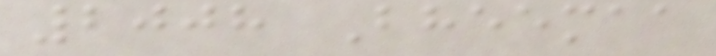2008 Bheemaa
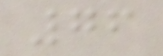76
